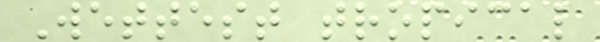Wettest tropical
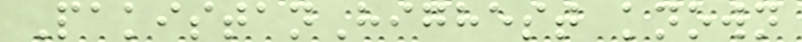PakistanHighest known
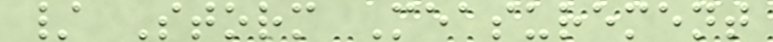/ Storm Measurement
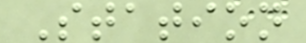Station
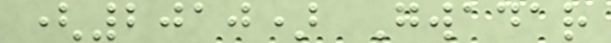(2010) Gwadar
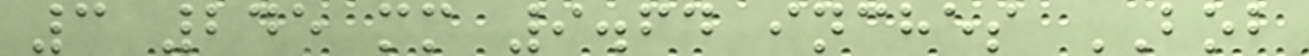3 245 mm 9.64 inches BOB
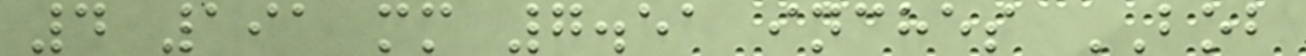4 191 mm 7.51 inches BOB
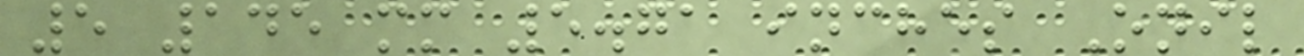5 145 mm 5.71 inches Onil
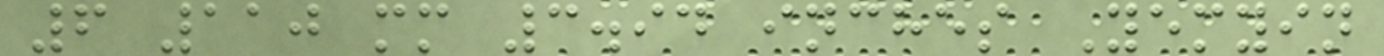6 110 mm 3.94 inches Yemyin
